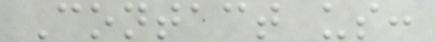Contact us:
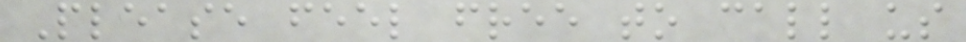Please feel free to call us
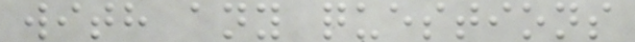with any questions
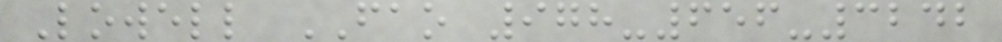Lowell FAO 978-656-3242
